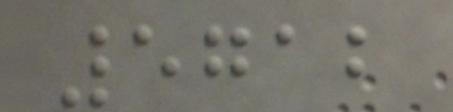5712
